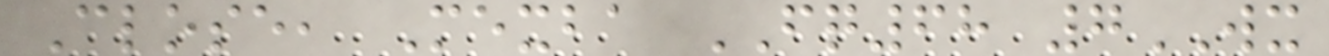Close, Mexba FQ68 7WX
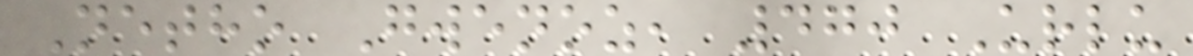Netho Gwenoz, 470 Urlu
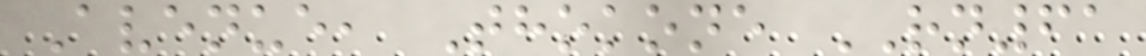Avenue, Thokone RN61
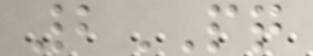2PQ
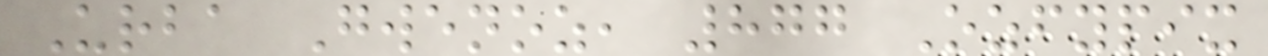Urba Gwenoz, 877 Ozfypix
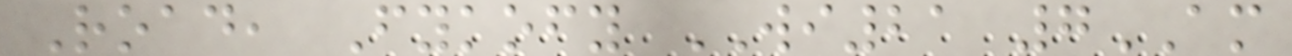Road, Fykofy WI21 7AM
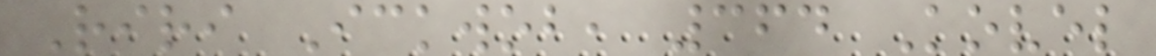Riri Ickwob, 364 Kovel
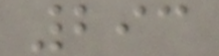293
